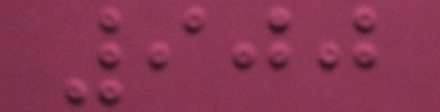900
